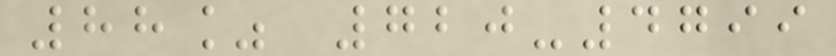88% 720-4799
